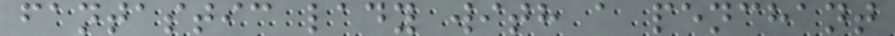fantastic lady with a penchant
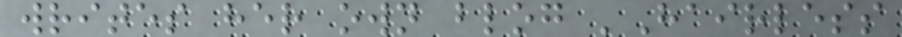writes her own blog 'Hairless
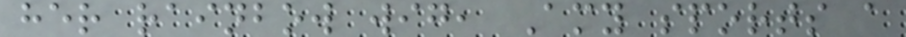her rainbow wig, Amy sports a
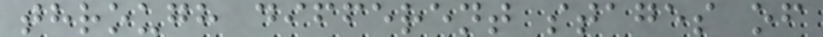through different stages of
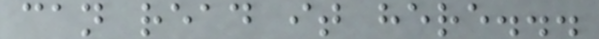can read it here...
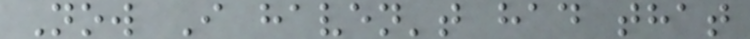Now I haven't had that
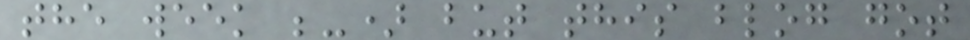the week ;-) but this blog got
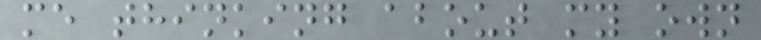me thinking about my own
